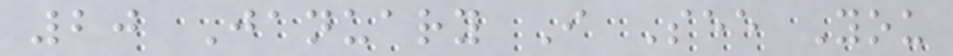20 January I See You
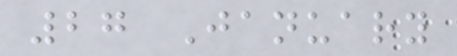27 January
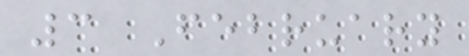3 February
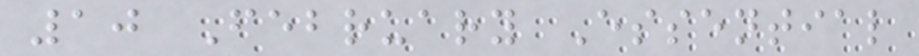10 February Essential
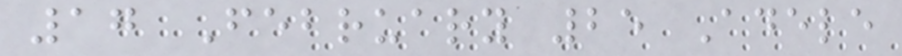17 February 25 Adele
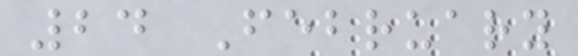24 February
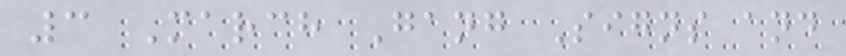3 March Gang Signs and
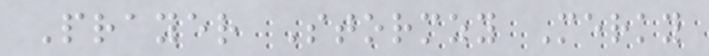Prayer Stormzy Merky
